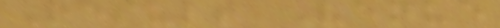Result Venue
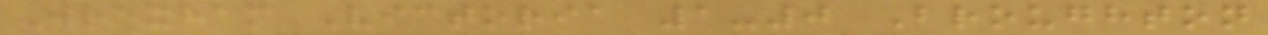Wrexham Victoria 1-0 Broughton
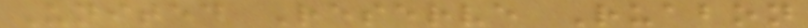United Reserve Ruabon
